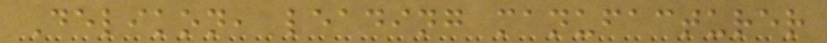Delikon, leading manufacturer
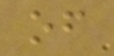of
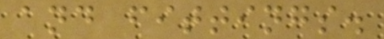and fittings.
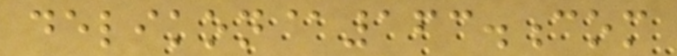delikon@163.com
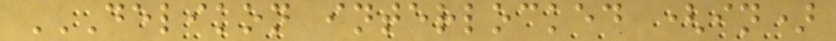DELIKON INTERLOCKED (IN)
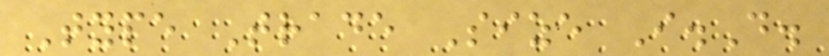Type Trade Size I.D.
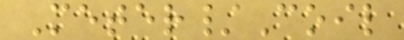Meter/Coil
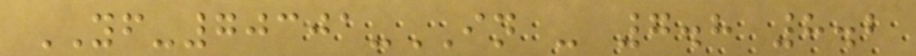YF-70301-IN - 7.8 8.2
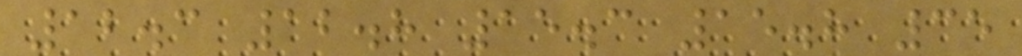12.3 12.8 15.3 15.8 35
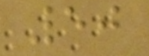50
